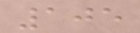105
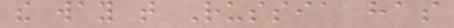the way that Russia has
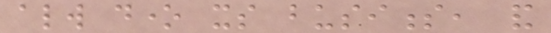always done its business, and
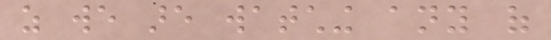as we are watching any of
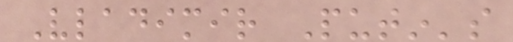Vladimir Putin's
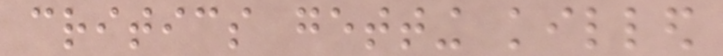critics getting killed
